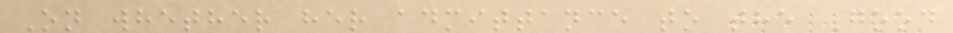On whether her admittance to the Good
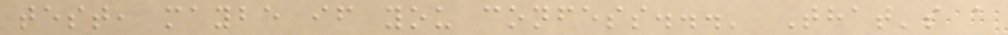test, maybe if you confess...' That's a
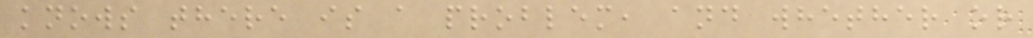knows there is a problem, and whether or
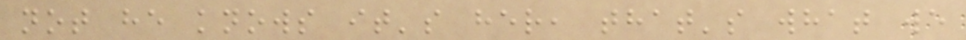not he knows it's her, that's what we
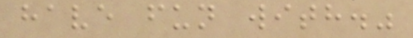have fun with."
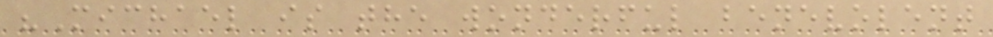"Michael is the wonderful benevolent
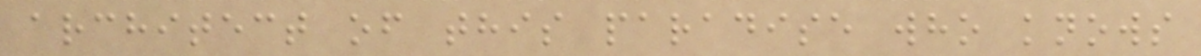architect of this paradise who knows
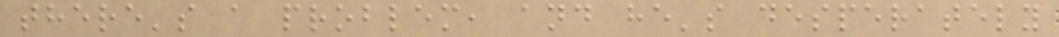there's a problem, and he's desperately
